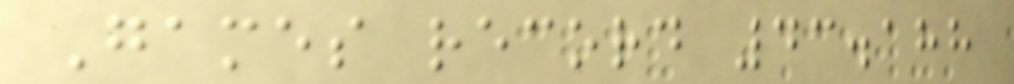Games record 43.188
